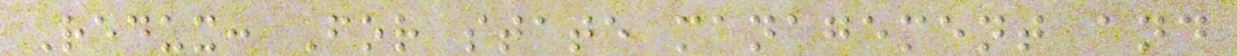Redux: For state management and
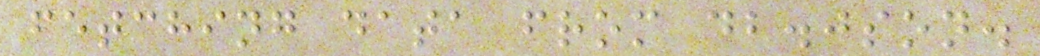fetching data from db.json.
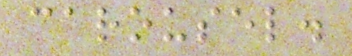carousel.
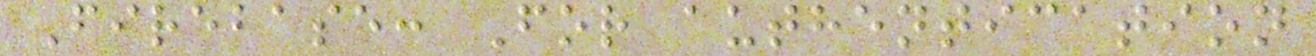Firebase: For authentication
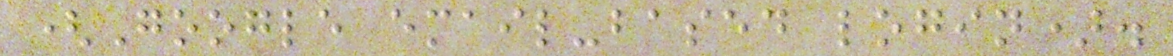(Google email-based login).
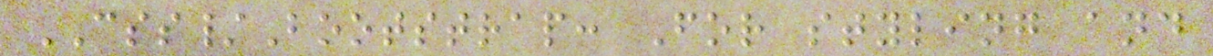CSS/Bootstrap: For styling and
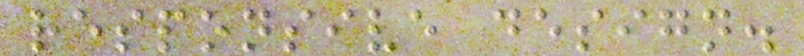responsive design.
